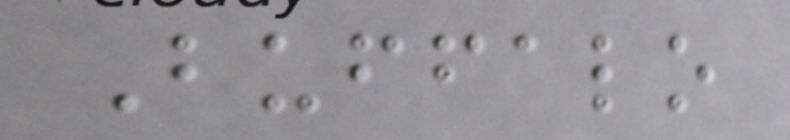Buffalo
